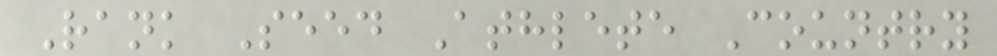Rank Seed Athlete Country
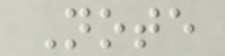Note
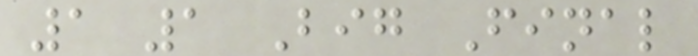1 1 Big Final
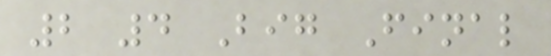2 4 Big Final
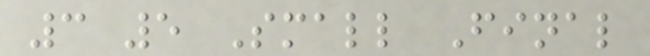3 5 Small Final
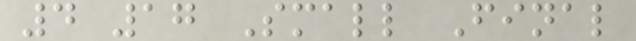4 17 Small Final
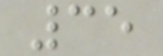35
